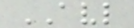AVL
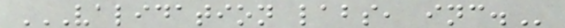VALIDATION LABS, INC.
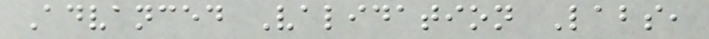Advanced Validation Labs,
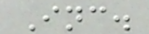Inc.
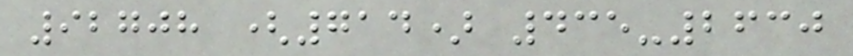92708 (714) 435-2630
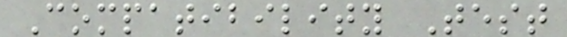Compatibility Test
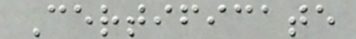Certificate
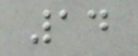14
